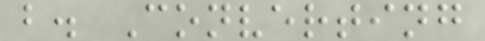b. Converting
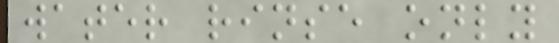water rinse only
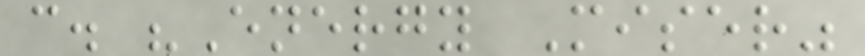c. "Energy Miser"
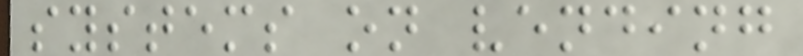systems on vending
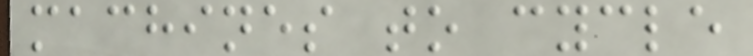machines to cycle
